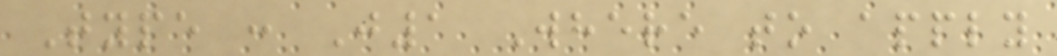Type : J1 Where to apply
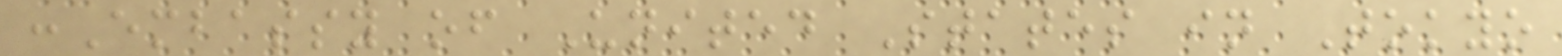:Embassy of United States in Tokyo
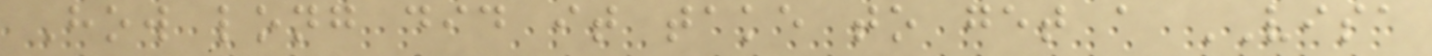How long did it take to get a VISA
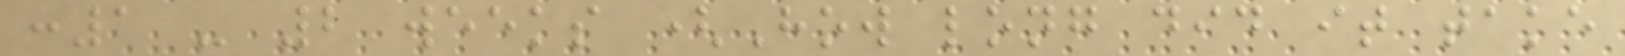:1 - 2 weeks (How long did it take
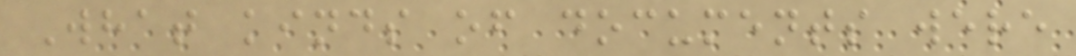What kinds of documents were
